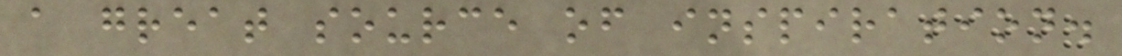a great source of inspiration.
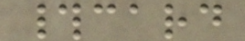#card
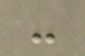-
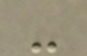-
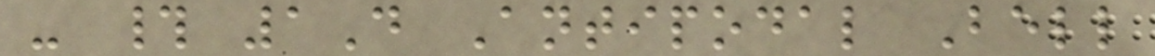- # 1D Antipodal Bell
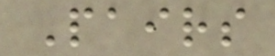Pairs
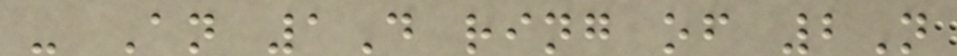- An 1D ring of 2N
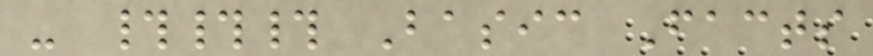- ### Basic Facts
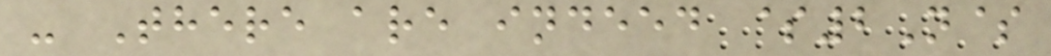- There are indeed $2N$
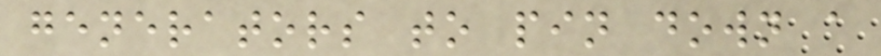generators to pin down a
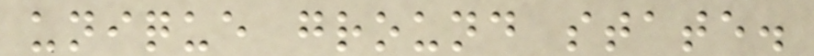unique ground state.
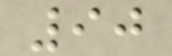90
